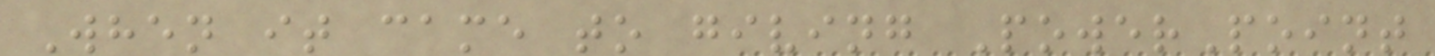When it came to giving PowerPoint
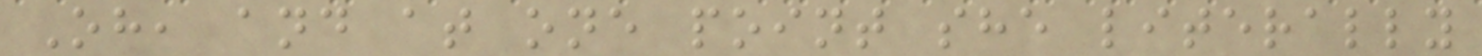Oh, and at one point she literally
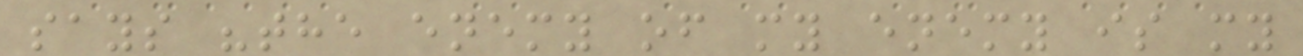says "the enemy of my enemy is my
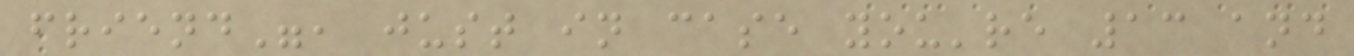friend", just in case you're 13 and
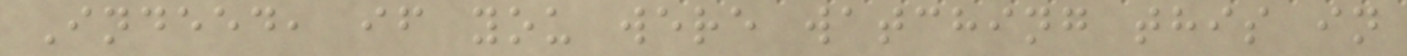Indeed, if you were watching this in
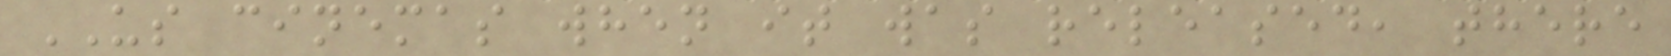US cinemas when it was released, there
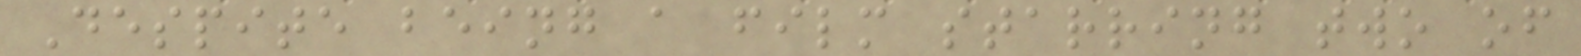Despite being a film starring two of
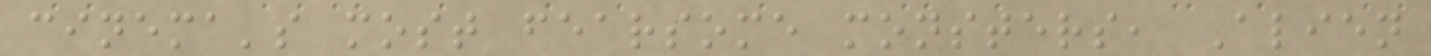cinema's most fearsome monsters, Alien
